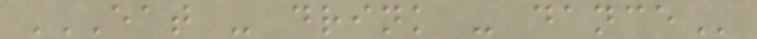EAT - DRINK - DANCE
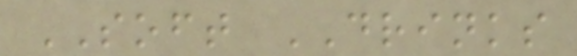SOFT DRINKS
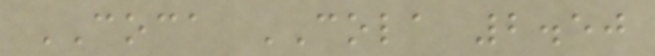COCA COLA 2.50
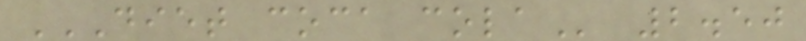DIET COCA COLA 2.50
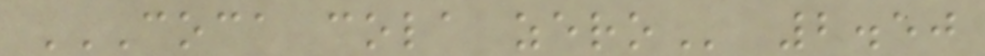COCA COLA ZERO 2.50
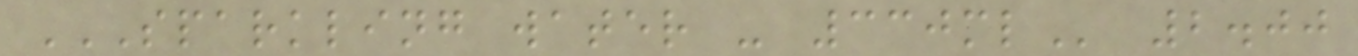SPARKLING WATER - 330ML 2.00
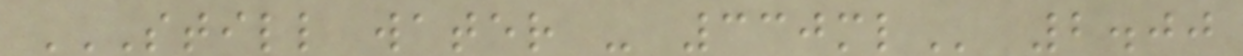STILL WATER - 330ML 2.00
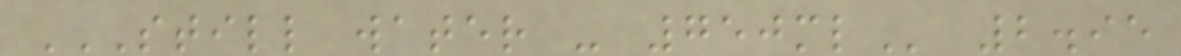STILL WATER - 750ML 2.95
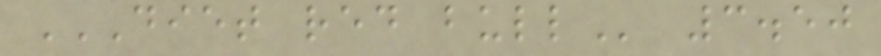DIET RED BULL 3.50
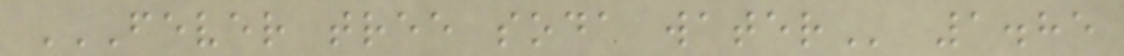FEVER TREE SODA WATER 1.85
